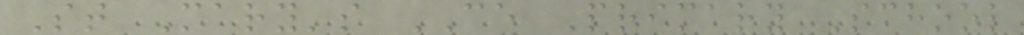St Mary's CE Primary School
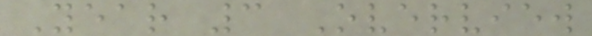Year 3 Overview
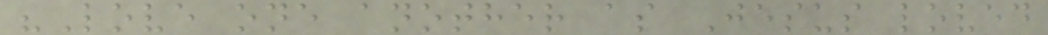"Love one another as Jesus loved
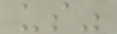us"
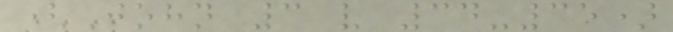(John 3 v 34-35)
